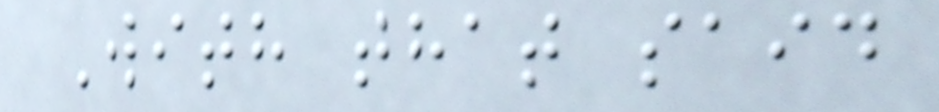With that said
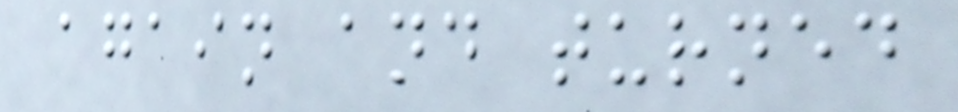again and turned
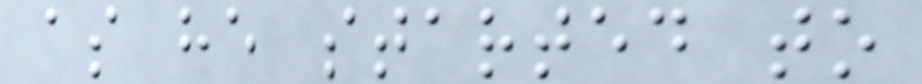as he started to
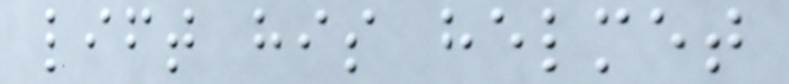lift his helmet
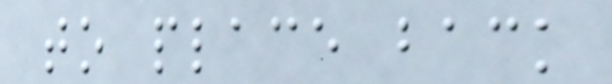to place back
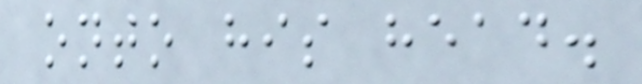onto his head.
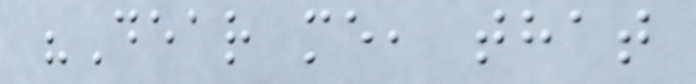"Dear me, that
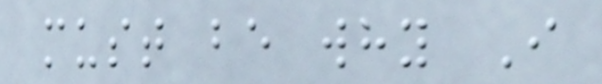must be why I
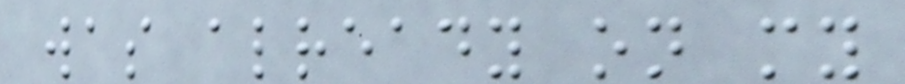was already on my
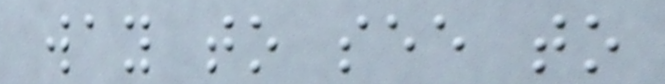way to see to
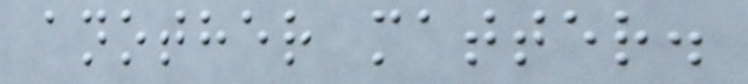another matter.
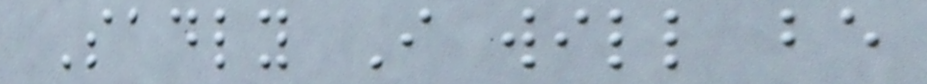Sadly I will be
